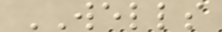WELLS
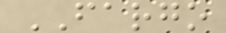FARGO
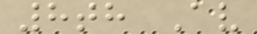8th Av
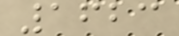1623
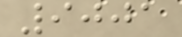9001
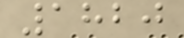1820
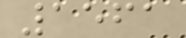1561
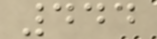444
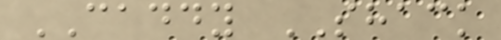CADDY SHACK
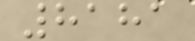8181
